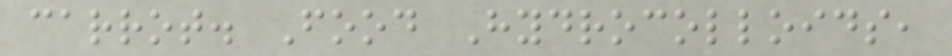carrot. Food Hydrocolloids,
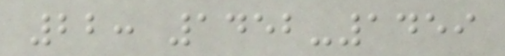22: 1452-1459
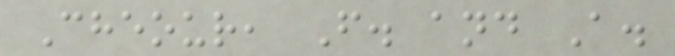Cheour, F. and A.
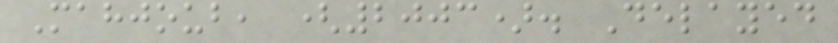Mahjoub, (2003). Delayed
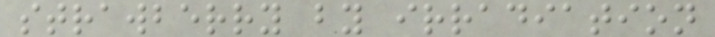strawberry by irradiation
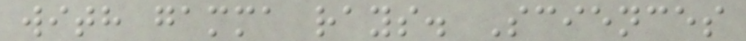with gamma rays. Sciences
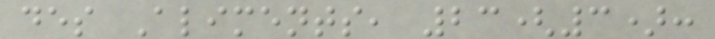des Aliments, 23(3):
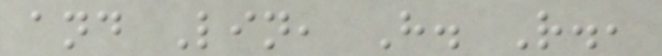and Lin, H. R.,
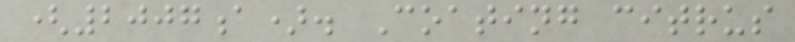(2007a). Coating citrus
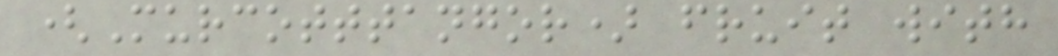(Murcotttangor) fruit with
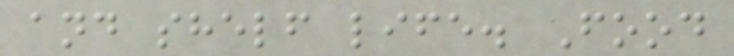and shelf life. Food
